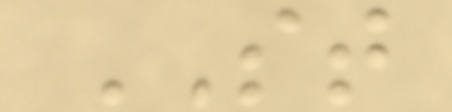ST
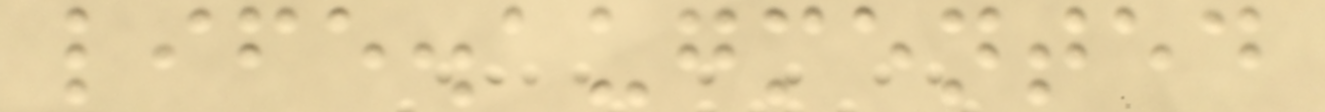life.augmented
